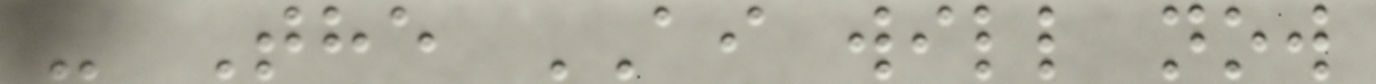- The AI will now
